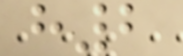h2
